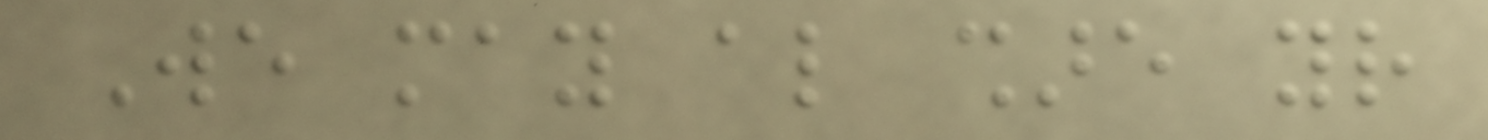We may also share your
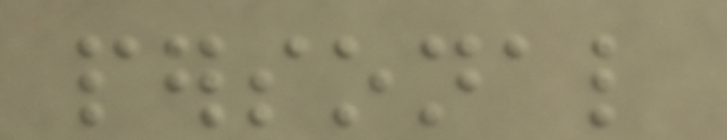personal
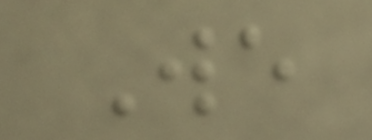We
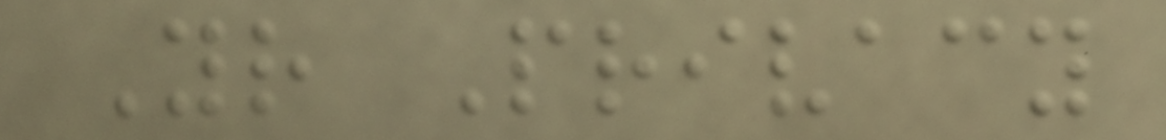Your Privacy
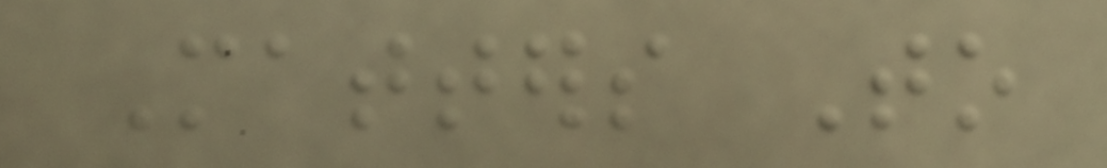Matters To
